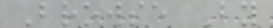Browse By
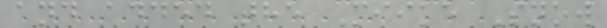and added the Miike Snow
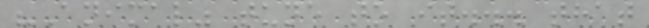"Animal" tune to it... that
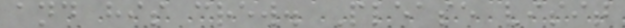and his crew. Please visit
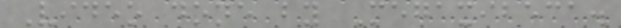Video done by Megaxibeca.
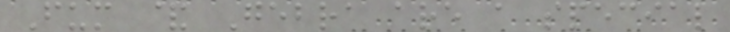Fum & Gebra are a special
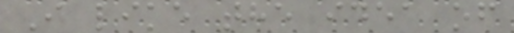I like the idea of
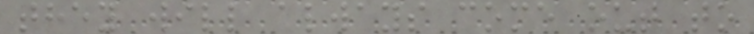they will always come out to
